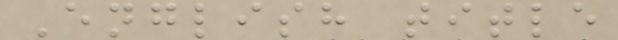English title
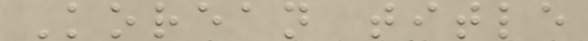Korean title
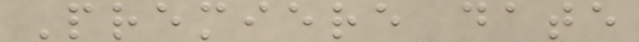Premiere date
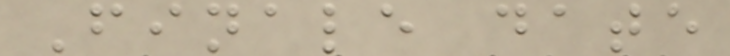Finale date
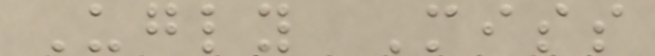Ugly Miss
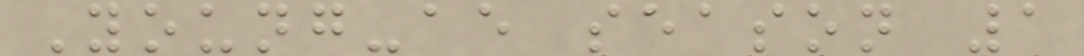Young-ae season 1
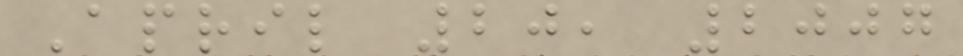April 20, 2007
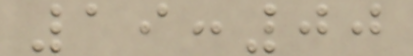19:00
